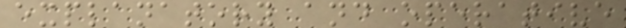explanatory and operative
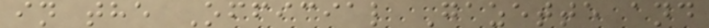in the Official Gazette and
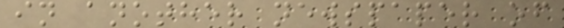in another newspaper of
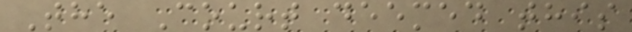The Court deemed this
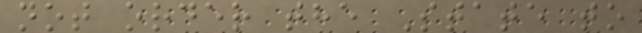not order the State to
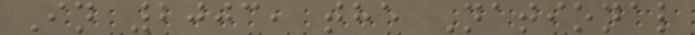In 2003, the National
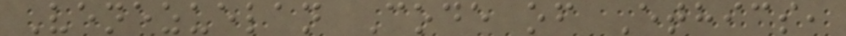Venezuelan Code of Ethics,
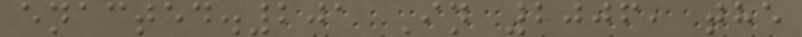enacted.201 In 2006, the
